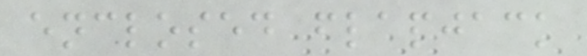enclosed flapjack
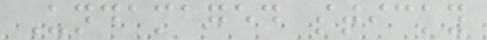Undamaged sticky
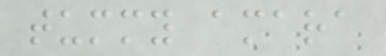tummy amara
